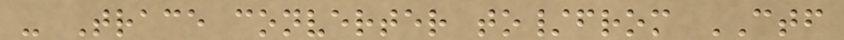- Trace converter to/from CTF
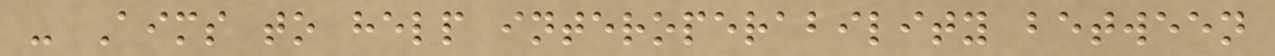- Aims to help interoperability between
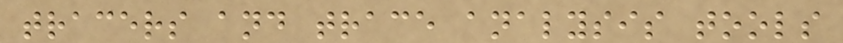tracers and trace analysis tools
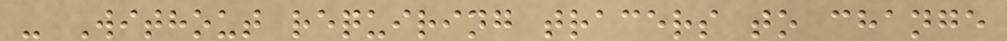- Without requiring tracers to change
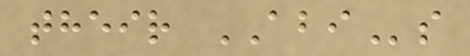their ABIs
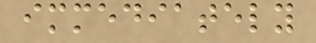immediately
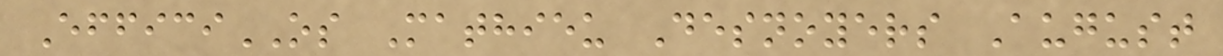EfficiOS Mathieu Desnoyers August
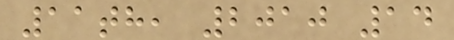11th, 2010 14
